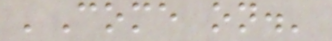'Come on.'
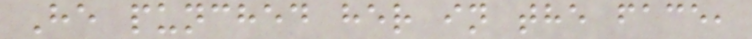He punched her in the face,
